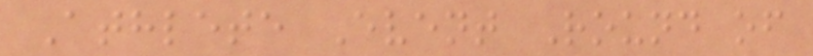Athlete Event Round of
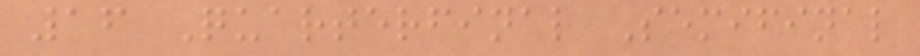16 Quarterfinal Semifinal
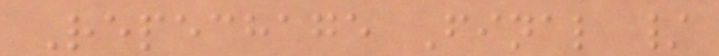Repechage Final /
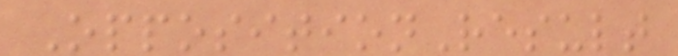OppositionResult
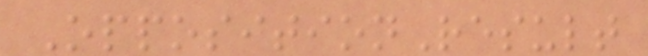OppositionResult
